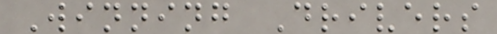Winning Drivers
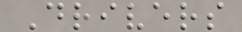Drivers
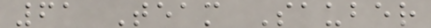61 Team Sauber
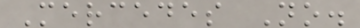Mercedes No.
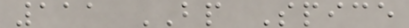111 BP Spice
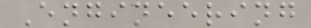Engineering
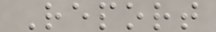Report
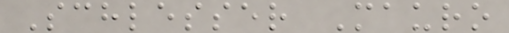Schlesser Mauro
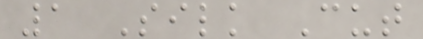1 Silk Cut
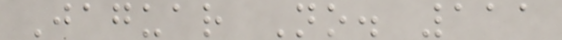Jaguar No. 111
